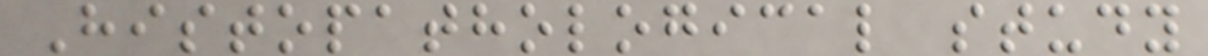Histopathological study
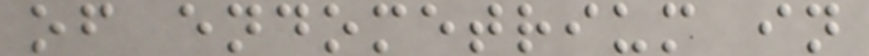of endometrium in
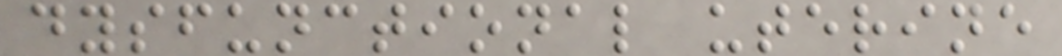dysfunctional uterine
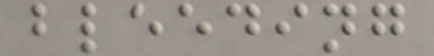bleeding
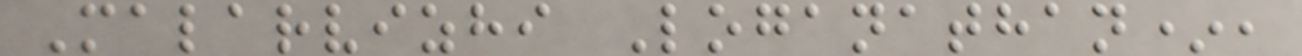Malarvizhi Loganathan*,
